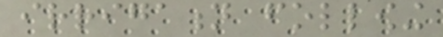irrigation following
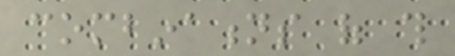combinations of this
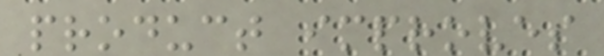product improves
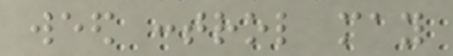weed control may
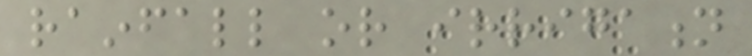rainfall or irrigation
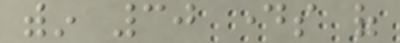within 30 days of
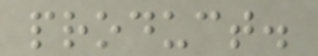product.
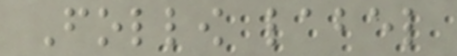Follow label
